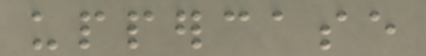uppercase
